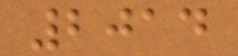2014
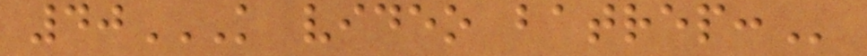40K VIDEO BATREP:
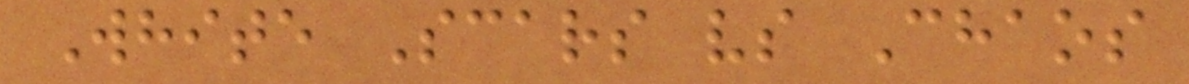White Scars vs Chaos
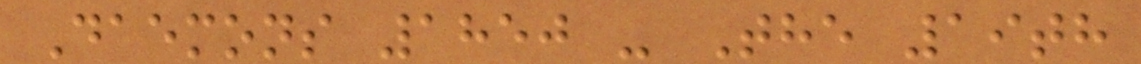Daemons 1850 - The 19th
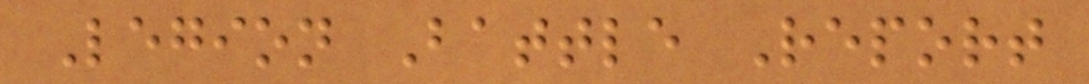Legion Battle Report
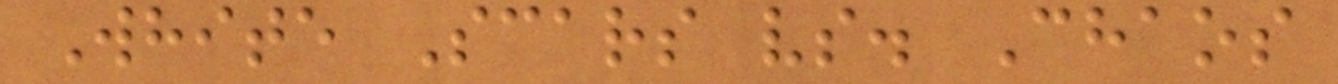White Scars vs. Chaos
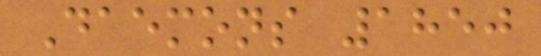Daemons 1850
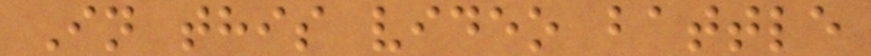In this video battle
